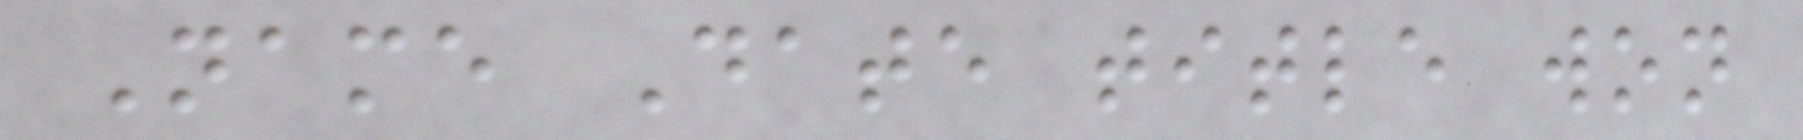Name Date title won
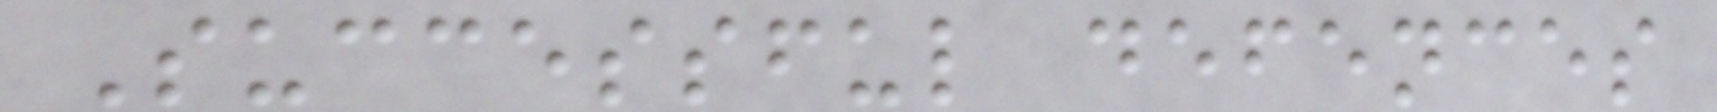Successful defences
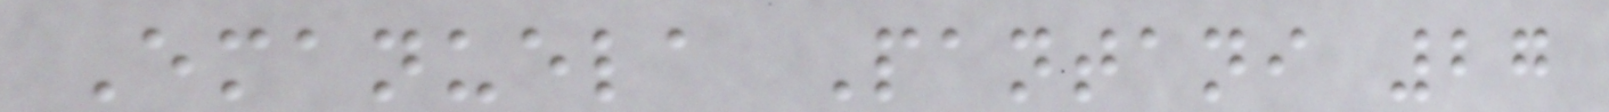Emanuela Pantani 27
